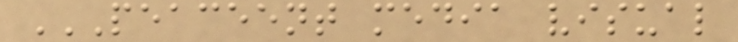PEACEENT MEDIA VISUAL
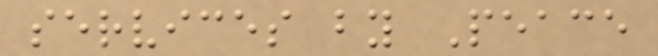services by Peace
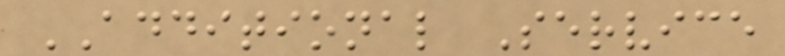ADDITIONAL Service
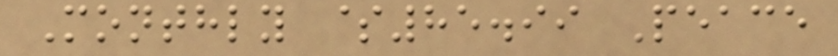Monthly $85.99 Peace
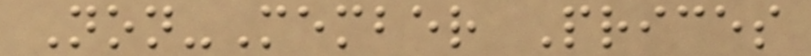Non-Member Prices
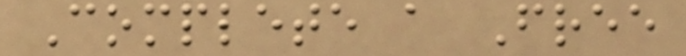Complete a Free
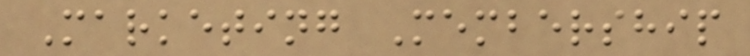Marketing Membership
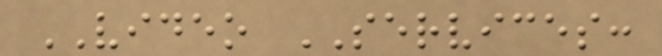VIDEO SERVICES:
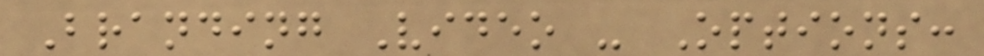Branding Video - Options:
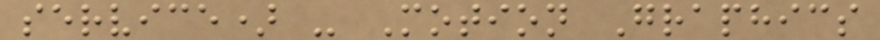service) - Motion Graphics
